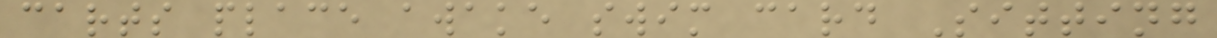carts place awake swim card Sitting
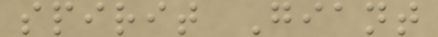spirit Giant
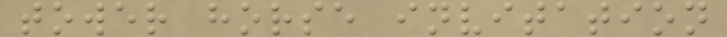tower horse invitation
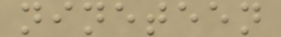nineteen
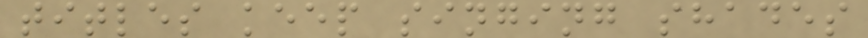titles keep singing shades
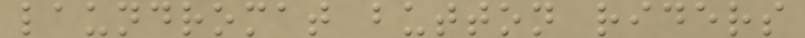laundromat button riders
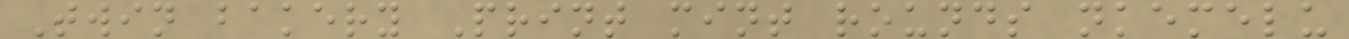Twin bakery Print mint rounds nkemelu
